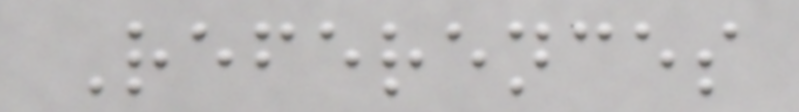References
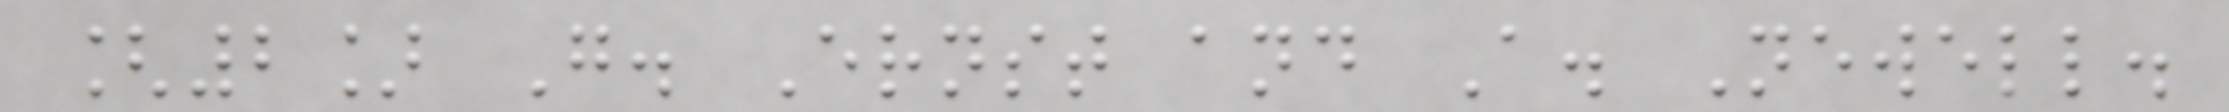[2] G. Ernst and A. Newell.
